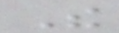The
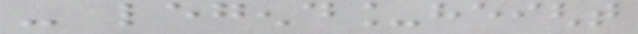- legend_height
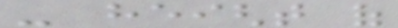- height of
